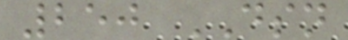250 DSN
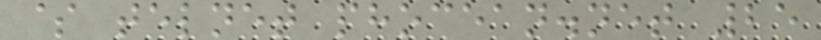$ telnet phocean.net 25
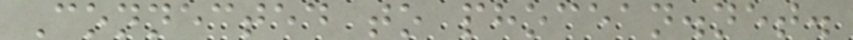Connected to phocean.net.
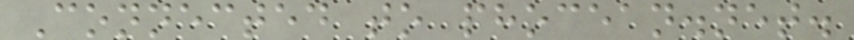Connected to phocean.net.
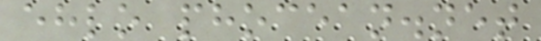ehlo phocean.net
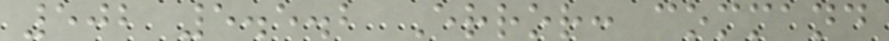502 5.5.2 Error: command
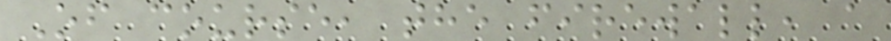Of course, the firewall, a
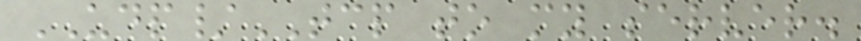UDP/TCP to my server.
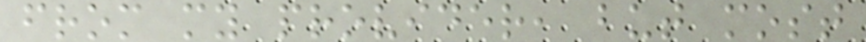from my provider, but most
